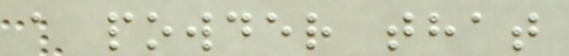a powder that
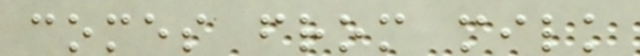comes from milk
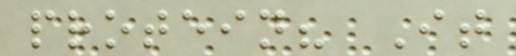protein? It
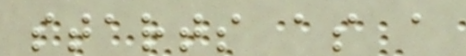starts as a
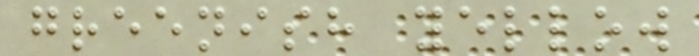greenish yellow
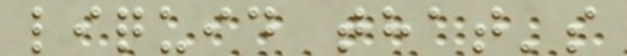liquid that's
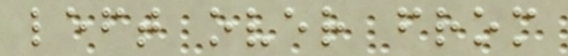left over from
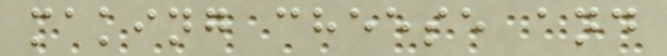making cheese and
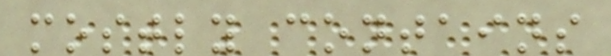mostly contains
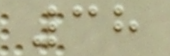38
